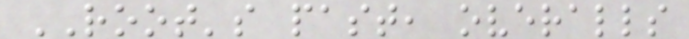ROOT's past, overalls
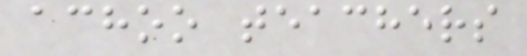achoo teachers
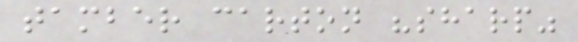tamber carton "sharp"
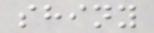shiny
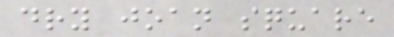dry joan square
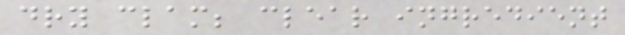dry clam; clear ingredient
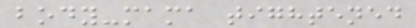body-mama tightened
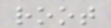root
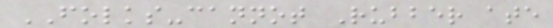FOLKS-cannot Rubber ate
